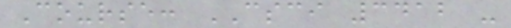Course: CSCI 3412 -
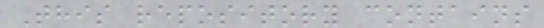This repository contains
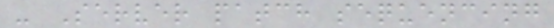- Server patch sequencing
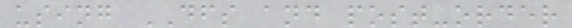using DFS and post-order
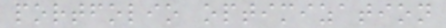portfolio optimization
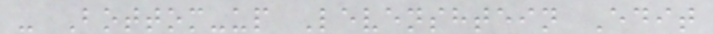- Bottom-up Levenshtein Edit
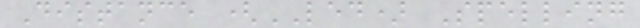Distance (LED) Spelling
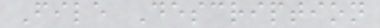File Description
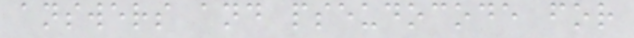answers and pseudocode for
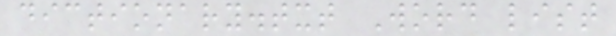dictionary.txt Word list
